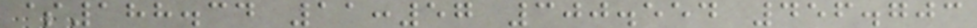$188.34 11:57 300.554 456.703
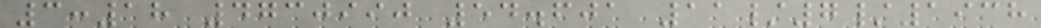3:18 4730990 54.601 11/7/1938
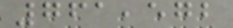761,572
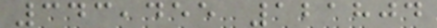343,455 121804
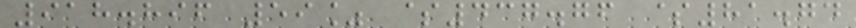918.896 59% $437.76 $81.74
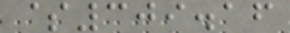$309.16
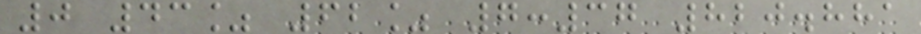0 43% 62% 7:37 820.881
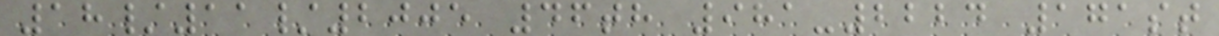18/11/2005 46th 981-2224 171st
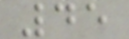45
